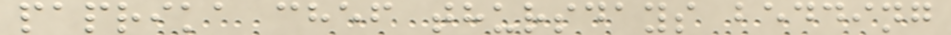paprika chef thursdays bedding
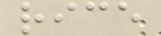rice
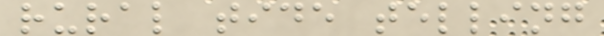rural tide telling
